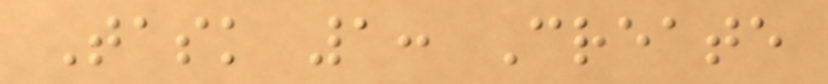Task 1: Create
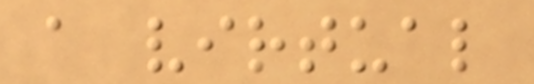a virtual
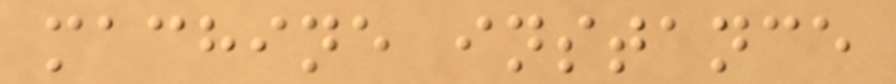machine instance
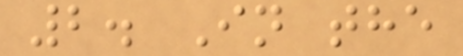2. In the
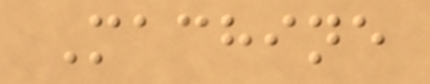Machine
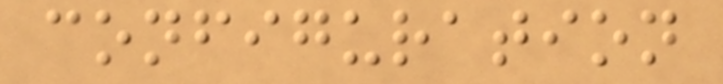configuration
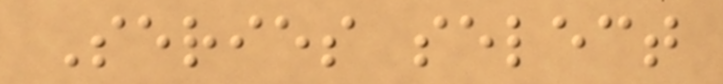Series select
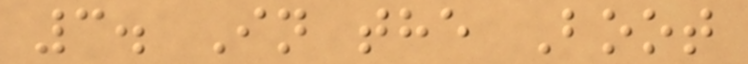3. In the Boot
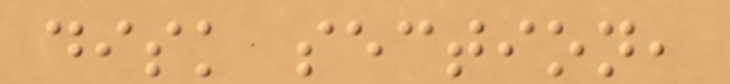disk section,
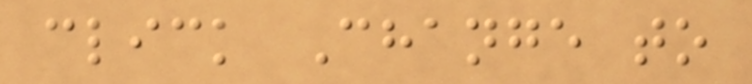click Change to
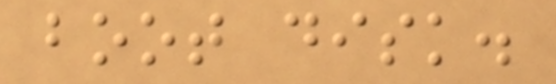boot disk.
